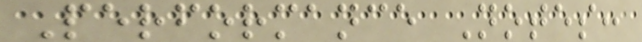Performance Notes:
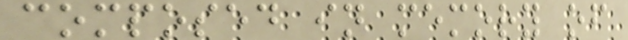composed in memory of
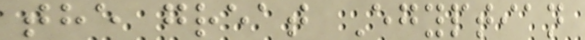the great Egyptian
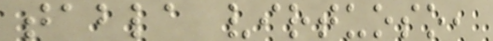tabla virtuoso,
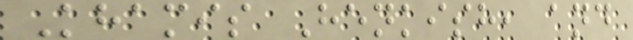Khamis Henkish, and
